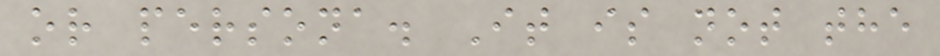or persona. It is not the
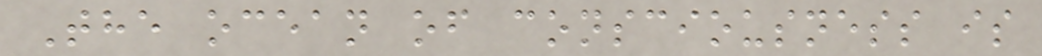The ocean of consciousness is
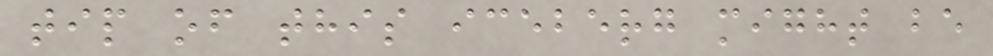tip of this iceberg might be
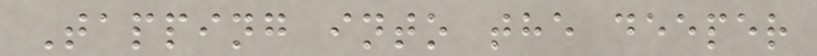Tapping into the deeper
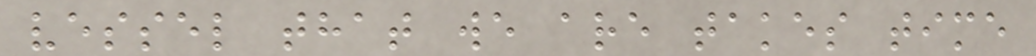vessel that we are takes time
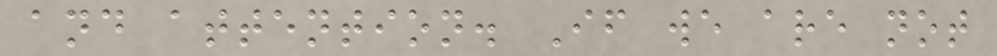and attention. If we are not
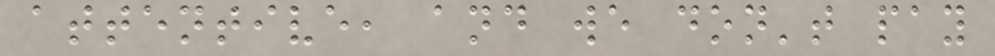attentive, and we don't pay
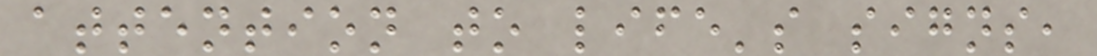attention to life's signs,
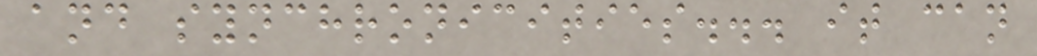and synchronicities... it can
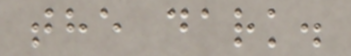the dark.
